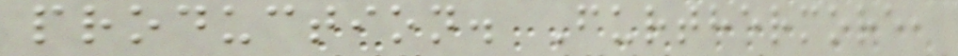production. Furthermore,
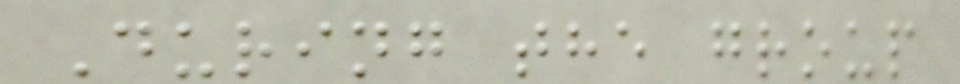During the group
